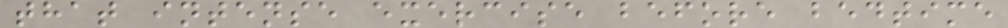that intense exercise before bedtime
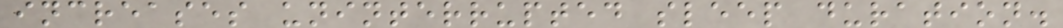increases uninterrupted sleep duration.
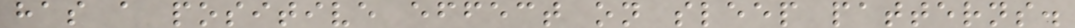has a positive effect on sleep patterns.
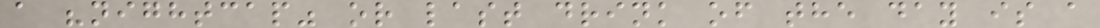a "nightcap" or last drink of the day is a
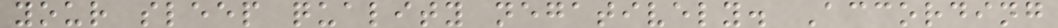your sleep quality negatively. According
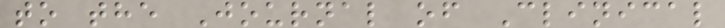to the Journal of Clinical
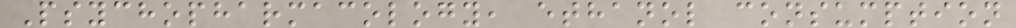Psychopharmacology, ethanol consumption
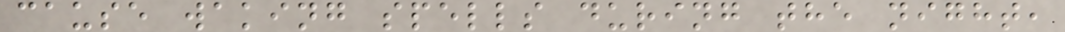cause waking spells during the night,
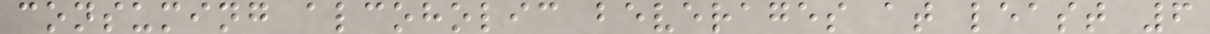consuming alcoholic beverages at least 6
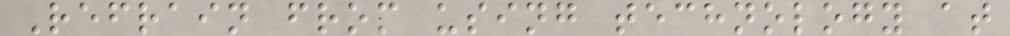Refrain from using technology at
